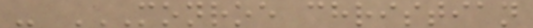- MONROE CHRISTIAN
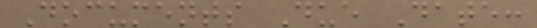Documents Due Date:
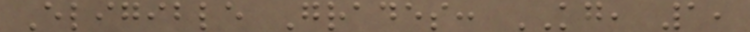Eligible Grades: KG, 1,
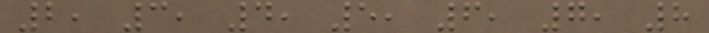2, 3, 4, 5, 6, 7, 8
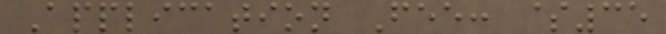Application Fee: $35
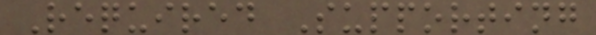Required Supporting
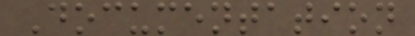Documentation
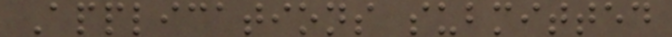Applications submitted
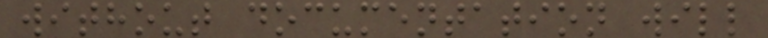without documentation will
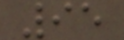95
